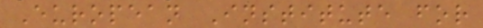European Institute for
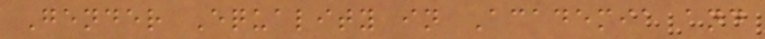Gender Equality in Academia and
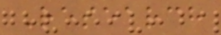Research
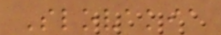Slovakia
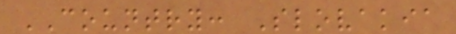COUNTRY: Slovakia
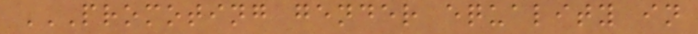PROMOTING GENDER EQUALITY IN
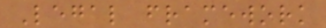Legal framework
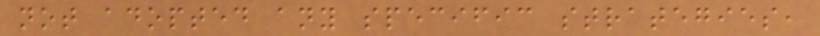not adopted any specific strategies,
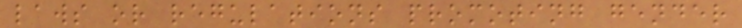laws or regulations promoting gender
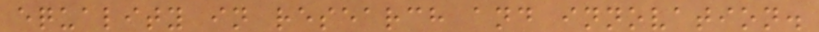equality in research and innovation.
